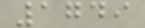1749
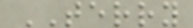TERRY
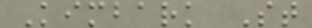Kimbark St
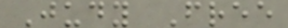Judy Free
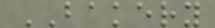BAKERY
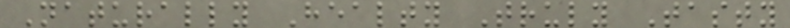Naturally Healty Truly Tasty
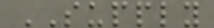SUPPLY
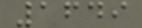1649
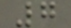7
